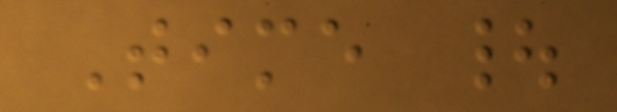Time |
